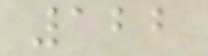122
